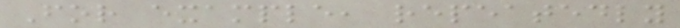For example, repeatedly
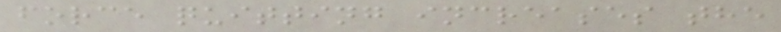force quitting increases the
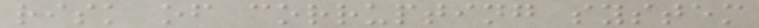risk of corrupting system
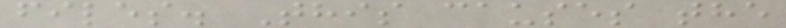files. This causes the
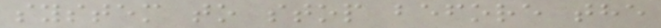system to stop before the
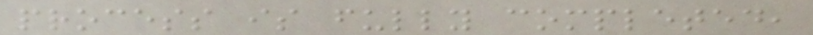process is fully completed,
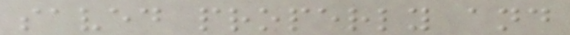saved properly and
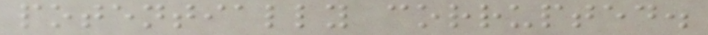potentially corrupted.
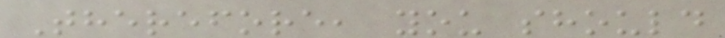Therefore, you should
